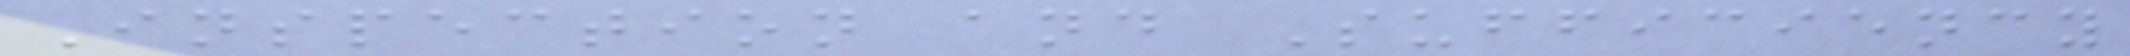Inspection and Sufficiency
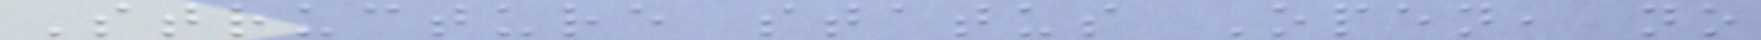Structure status Open, no
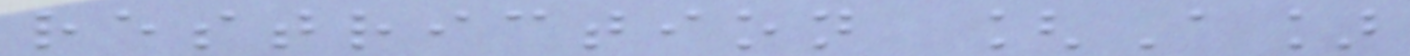restriction [A]
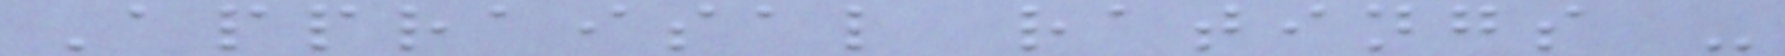Appraisal ratings -
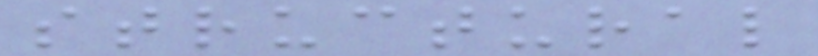structural
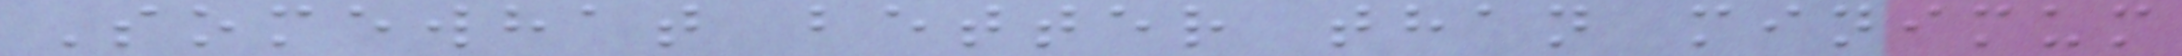Somewhat better than minimum
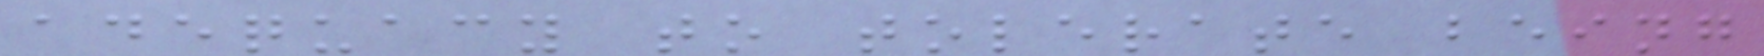adequacy to tolerate being
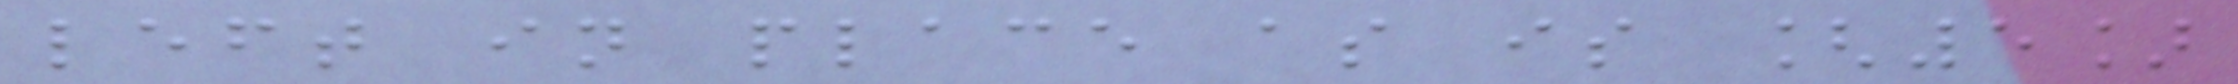left in place as is [5]
